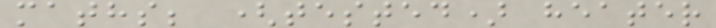maths; (tested) heater
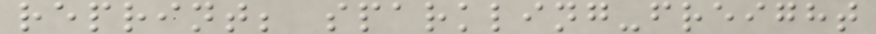reprint; sparkling-freight
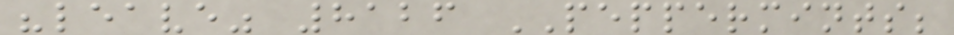"leave" 8126 PEPPERMINTS;
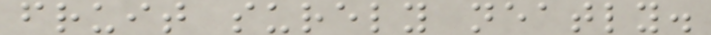fruit surely neatly.
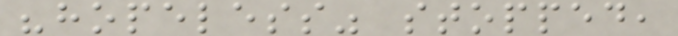"hopeless" stopped,
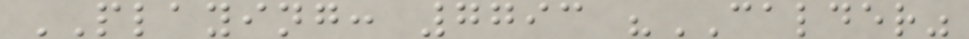PLAYING: 7793 "CALDER"
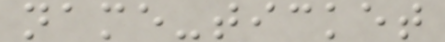name-ticket
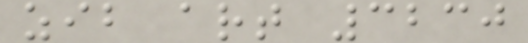zib art 3230
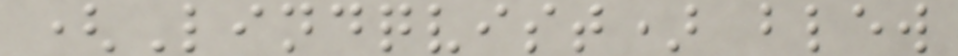(Lindqvist) blew
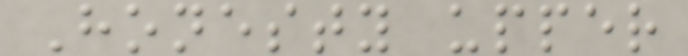Honesty upper
